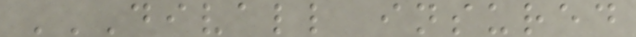DIVALL INSURED
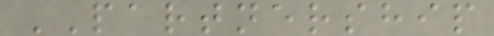PARTNERSHIP
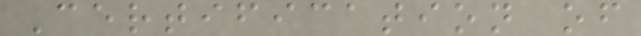Certification of
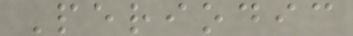Periodic
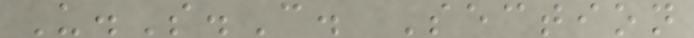U.S.C. Section
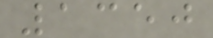1350
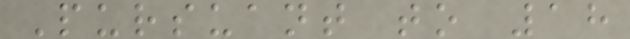Pursuant to 18
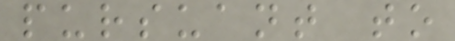pursuant to
